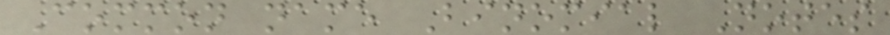Common name Binomial Notes
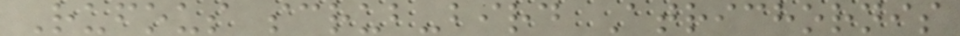Rufous scrub-bird Atrichornis
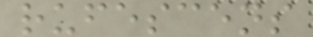rufescens
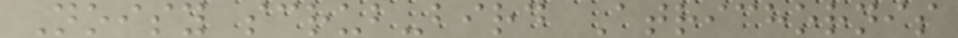Noisy scrub-bird Atrichornis
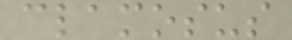clamosus
